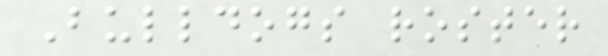Bulldogs roster
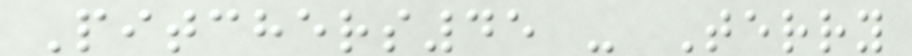Pitchers45 - Terry
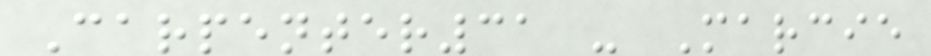Carpenter31 - Marcie
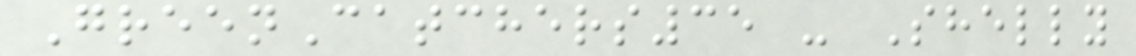GreenCatchers35 - Shelly
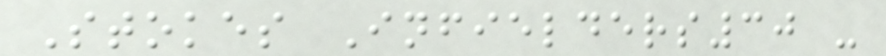Stokes Infielders30 -
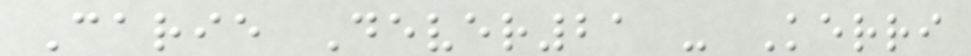Carie Dever21 - Kerri
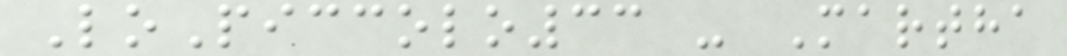LoPiccolo33 - Martha
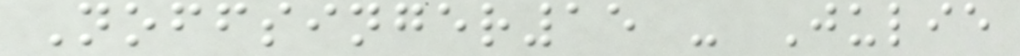Noffsinger15 - Julie
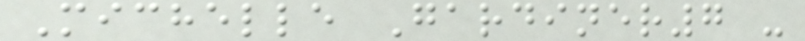Michelle Gardiner7 -
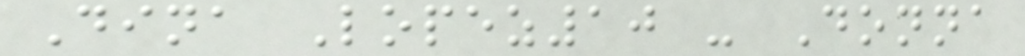Dina Lopez10 - Donna
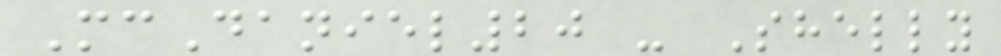McDaniel20 - Shelly
